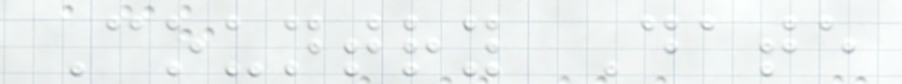Country Date
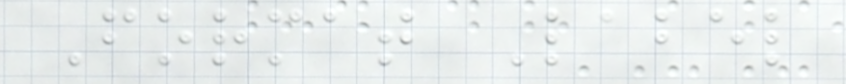Format Label
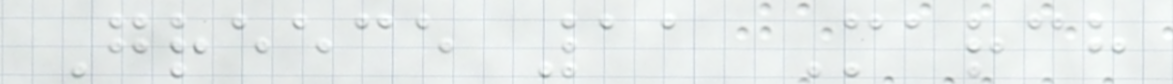Greece 11 March
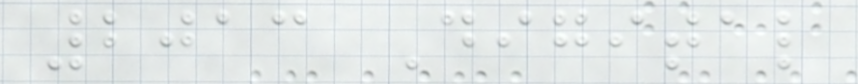2013 Digital
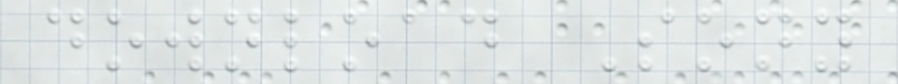download Sony
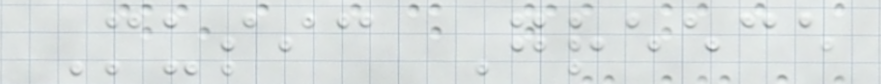Music Greece
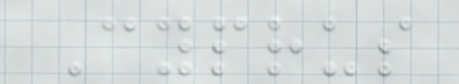Cyprus
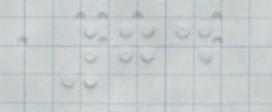74
